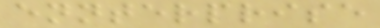ennterprise
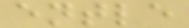entle
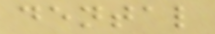dental
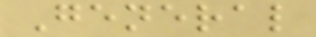General
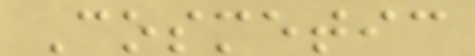Cosmetic
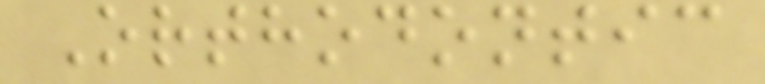Orthodontic
